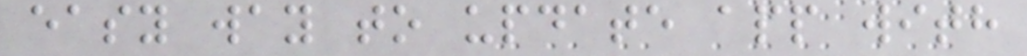easy way to update app with
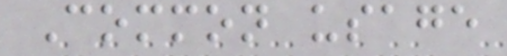Common usage
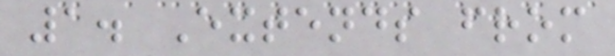1. Extends from
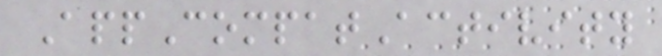AppCompatActivity
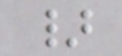}
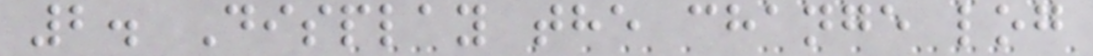2. Display the change log
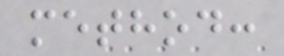method:
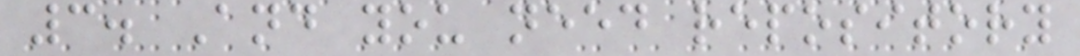3. And you need repository
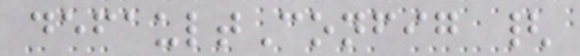defaultConfig {
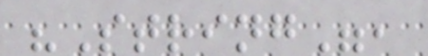"String",
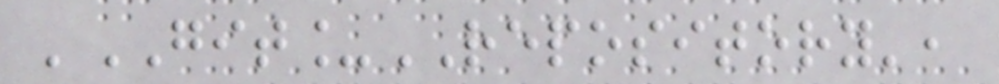'GIT_REPOSITORY',
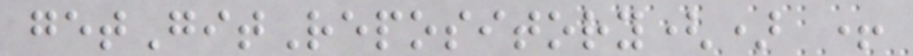getGitRepository() +
